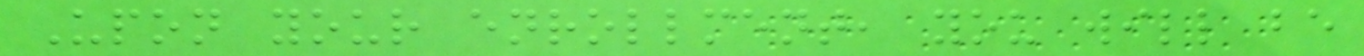Upon your enrollment, you will be
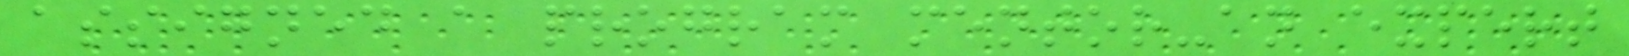assigned a program mentor-an expert
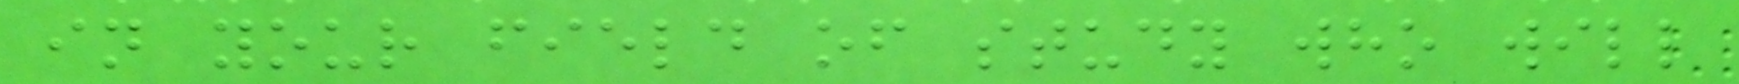in your field of study who will
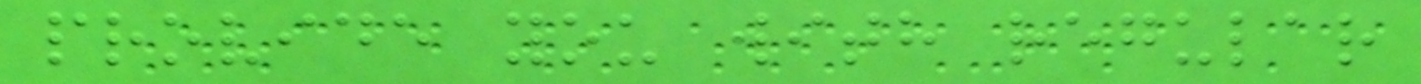provide you with regular
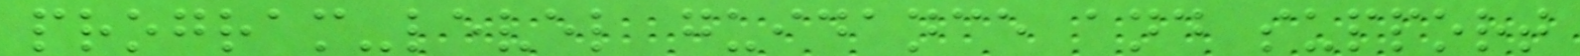program-level guidance and support
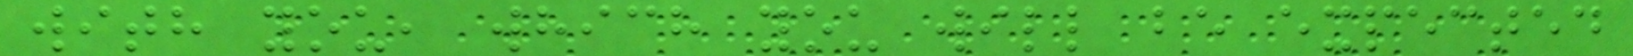with you, which you will be expected
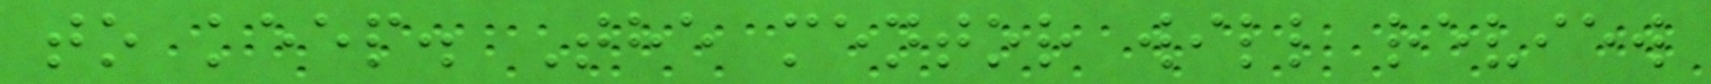to keep. The mentor will review
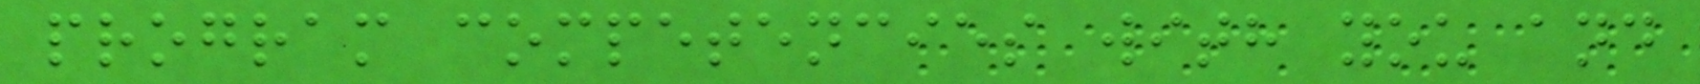program competencies with you and
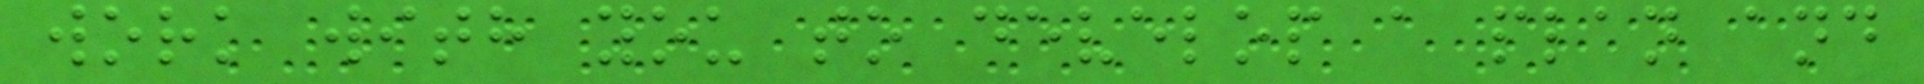work with you to develop a plan and
